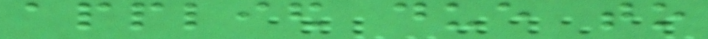applied due to
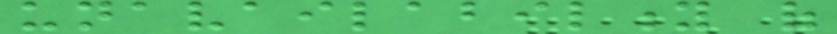unavailability of
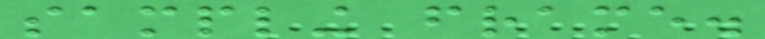sampling frame.
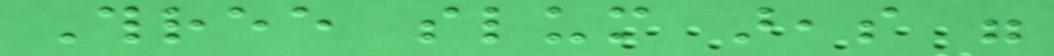Three slum areas were
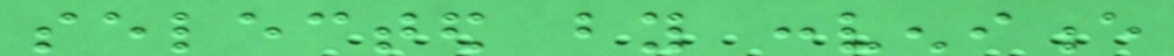selected by convenience
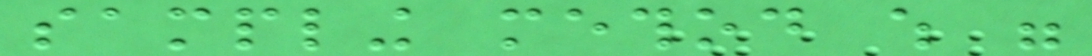sampling method which were
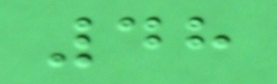48
